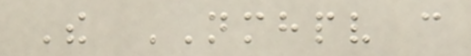The NMHPV can
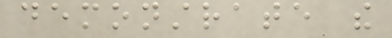demonstrate the
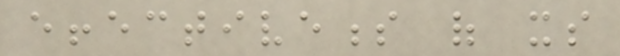effectiveness of its
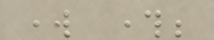work through;
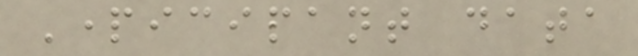Participant data
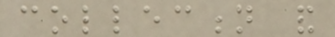collection and
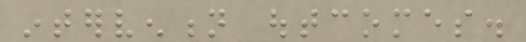intervention outcomes.
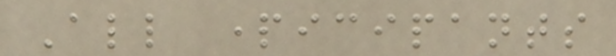All participants
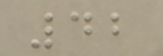42
